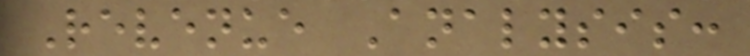Revenue Analysis:
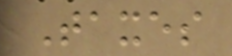Taxes
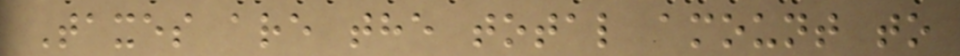Taxes are the total amount to
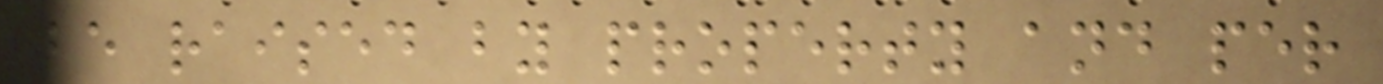be raised by property and per
